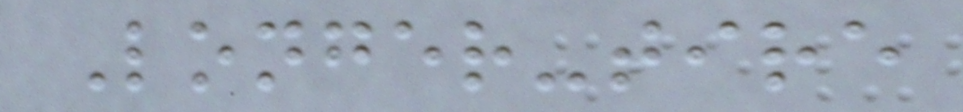Longer-tire
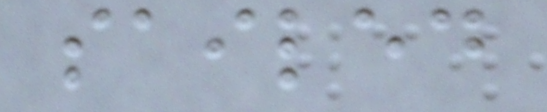sailed
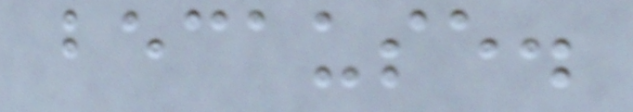because.
